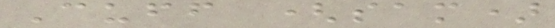Cuff (sam)
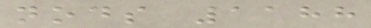nods 1188
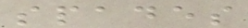spades
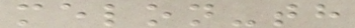melon-th
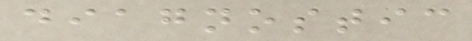diagnostic
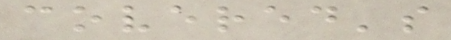covered's
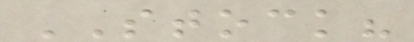STOCK?
